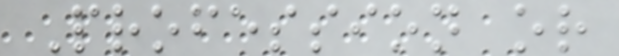Profession or
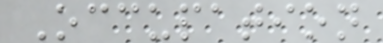Occupation
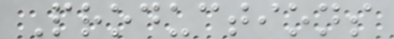Productions
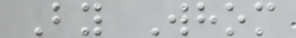By Whom
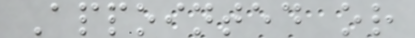Appointed or
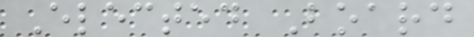Elected Board
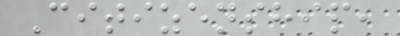Citizenship,
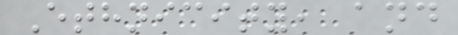Ethnicity, and
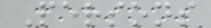Persons
